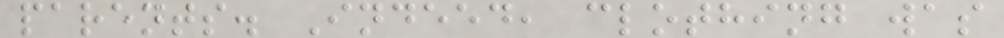parents. Indeed, clothing was
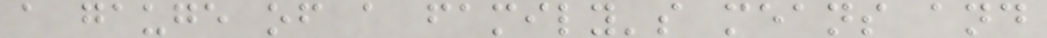a gauge of a family's means and
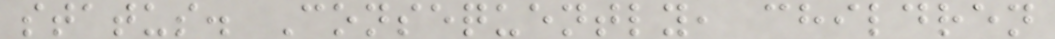status. Consequently, children
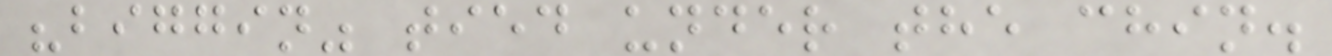"biggin" tied under the chin.
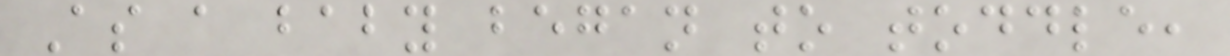As a baby began to toddle,
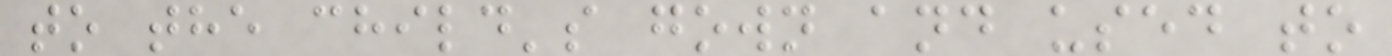to the child's gown and used to
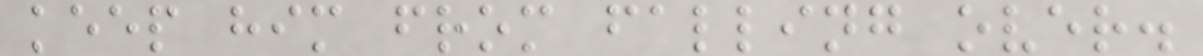keep him from falling over.
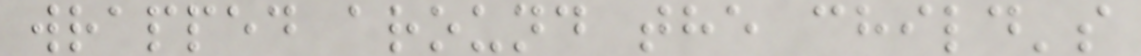wrapped around the child's
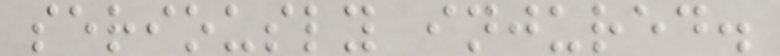seriously injured.
